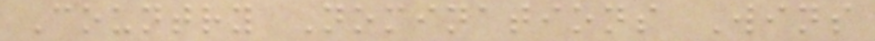Country Nominations Wins
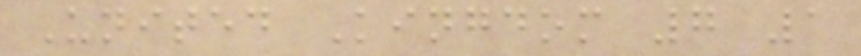United Kingdom 7 1
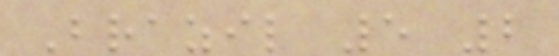Brazil 5 2
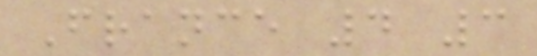France 4 3
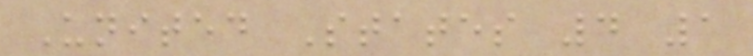United States 4 1
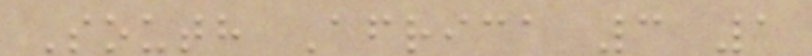South Africa 3 1
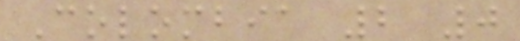Colombia 2 0
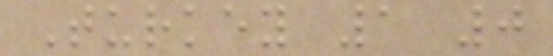Turkey 1 0
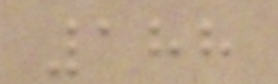188
